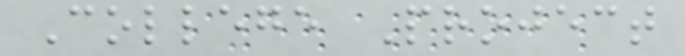College Project
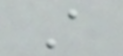A
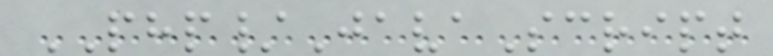PHP/JavaScript
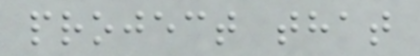project that
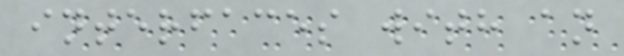interfaces with an
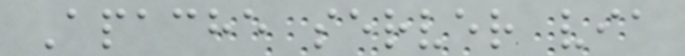Apache server via
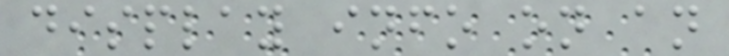display info on an
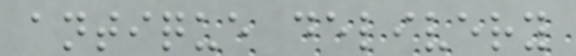antique delivery
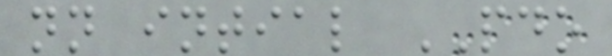nn intial PDO
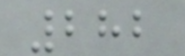282
